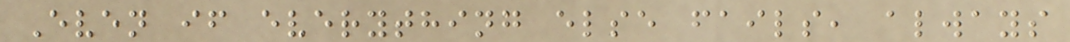Even if everything else fails, always
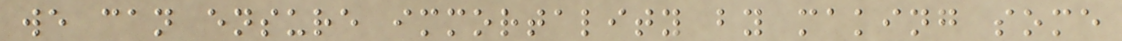we can ensure immortality by making some
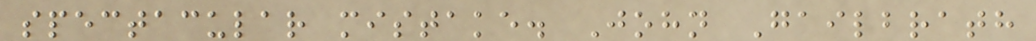spectacular mistake. John Gailbrath
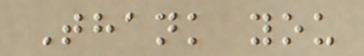Thank you
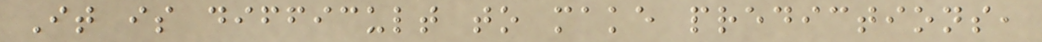It is difficult to make predictions,
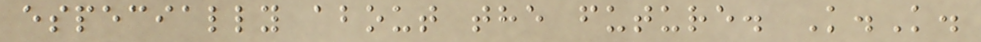especially about the future. K.K.
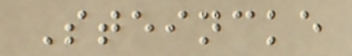Steincke
